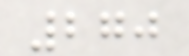270
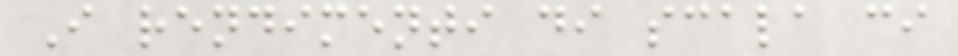I rendimenti di scala ci
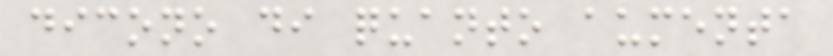dicono di quanto aumenta
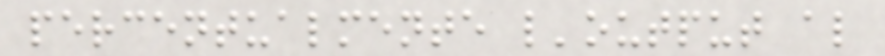percentualmente l'output al
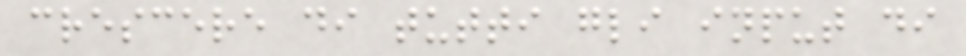crescere di tutti gli input di
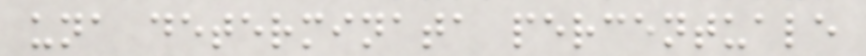una determinata percentuale
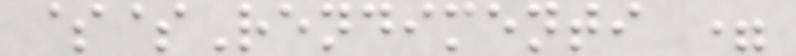$$Rendimenti =
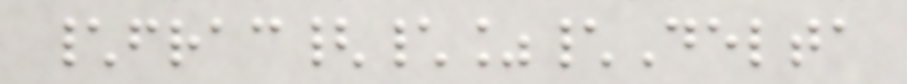\frac{\%\Delta
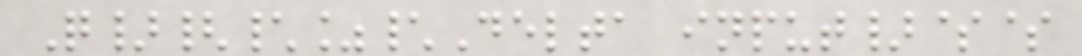Q}{\%\Delta input}$$
